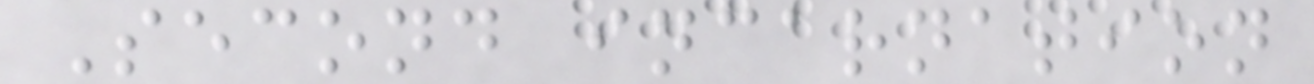Second incarnation
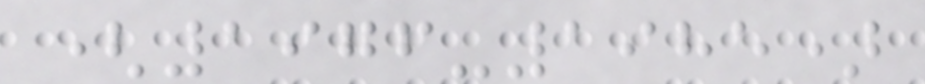(1976-1985)
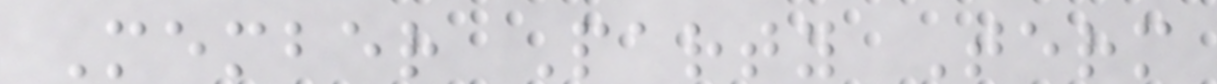Member Party Term
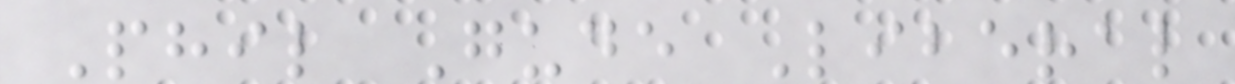Phil Gude Liberal
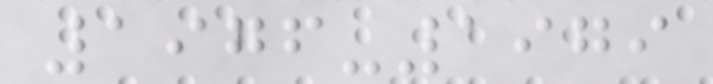1976-1979
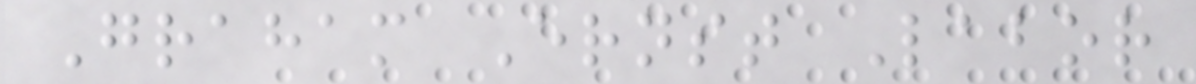Graham Ernst Labor
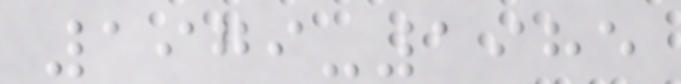1979-1985
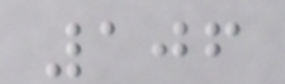106
